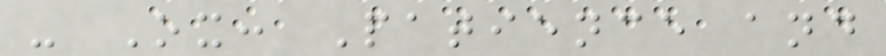- Ox: Patience and
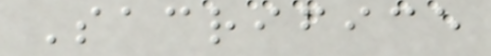Sacrifice
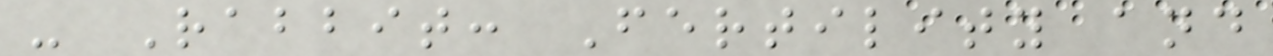- Rabbit: Fertility and
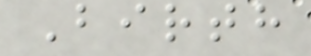Birth
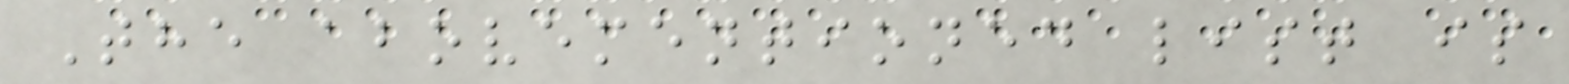The abovementioned list is
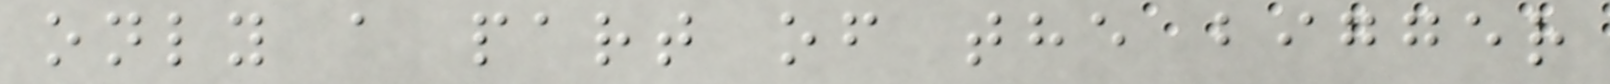only a part of the bigger
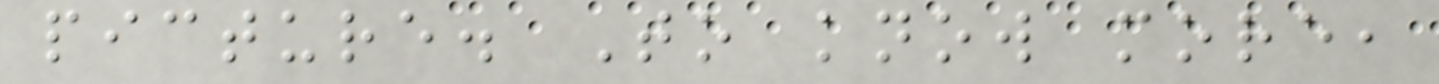picture. To know more,
